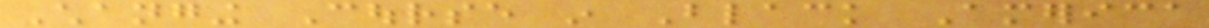Changing Course in Black America
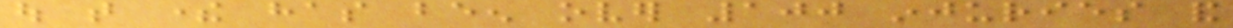out that there has been over 100 injuries and
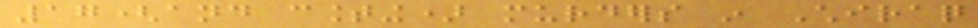17(and counting) murders in Chiraq
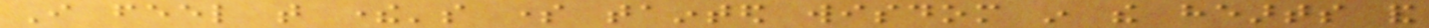I feel that there's some tainted wisdom in the hearts and
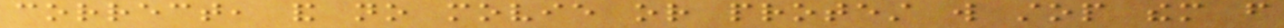correct, and no movie or protest will stop them from
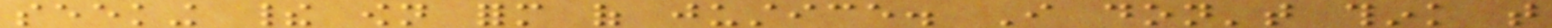seeking their own form of justice. I don't think that
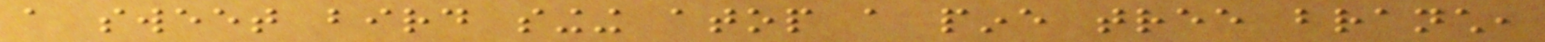a sweet bird singing atop a pine tree branch,
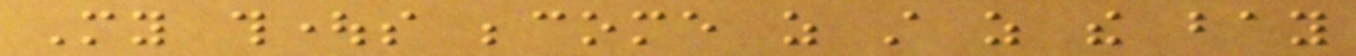My thoughts become as still as the bay
